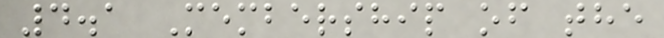4.1 Membership of the
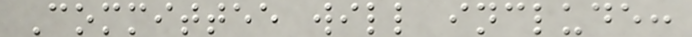Committee will include:
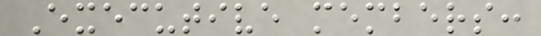Executive members:
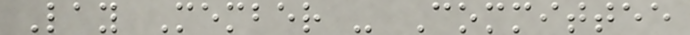Lay Member - Committee
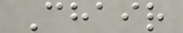Chair
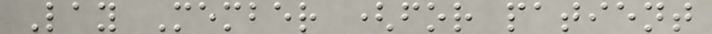Lay Member (for patient
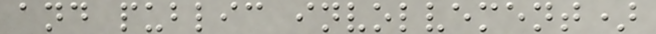and public involvement)
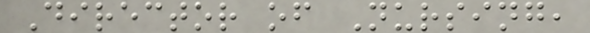Director of Nursing,
